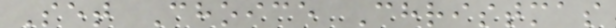Set Choice Christmas
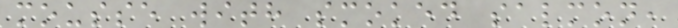mousse with smoked salmon,
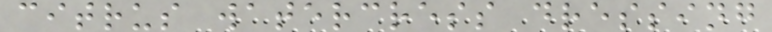citrus watercress dressing
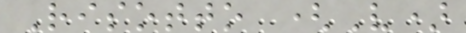Risotto (V)
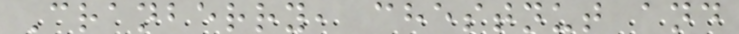Cranberry, chestnut and
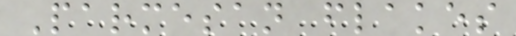Parmesan flakes
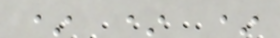* * *
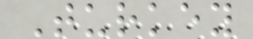Turkey
